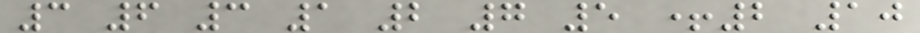3 6 3 1 2 7 5 +2 10
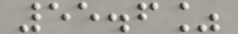55.6%
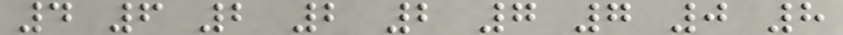4 6 2 2 2 7 7 0 8
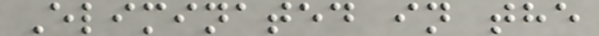Eliminated in the
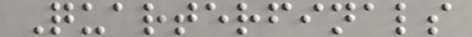Quarterfinals
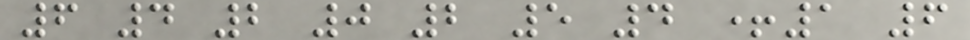6 4 2 0 2 5 4 +1 6
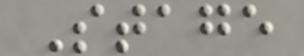Stage
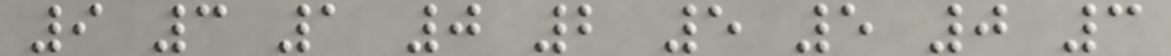9 3 1 0 2 5 5 0 3
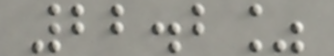22.2%
